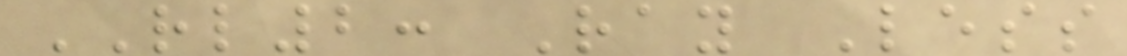RL2: Ray Less
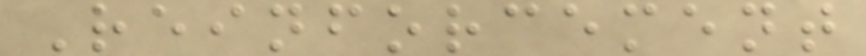Reinforcement
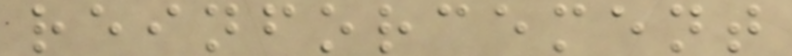reinforcement
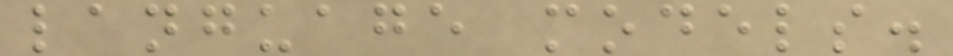language models.
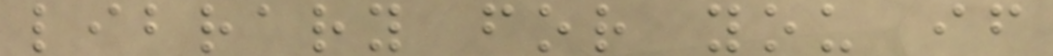library for you if
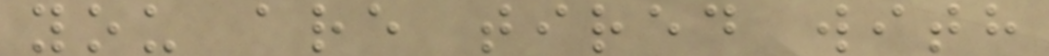you are tired with
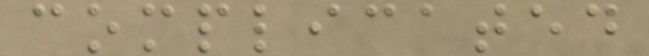complicated
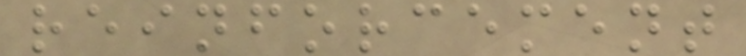reinforcement
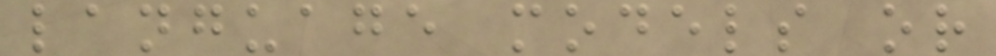language models or
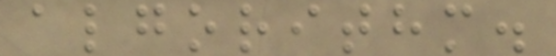algorithm.
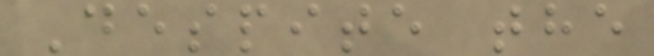Despite the
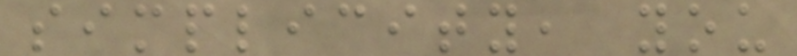simplicity, you
